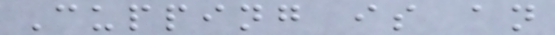Cupping is an
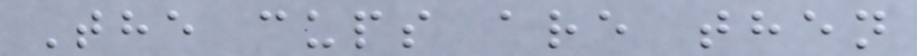The cups are then
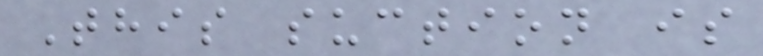This suction is
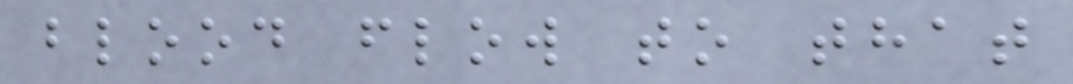blood flow to that
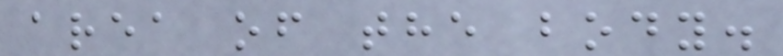area of the body.
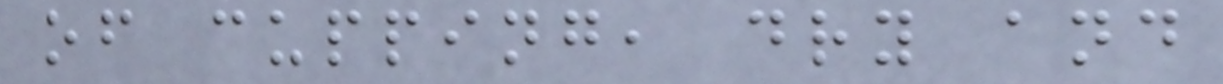of cupping, dry and
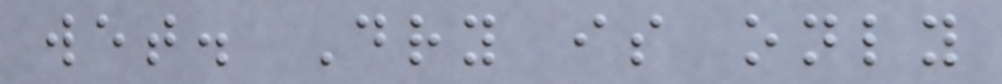wet. Dry is only
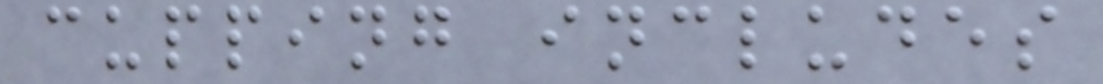cupping includes
